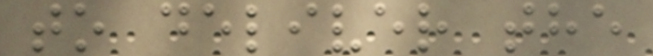to deliver the
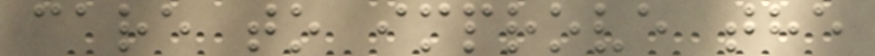care to improve the
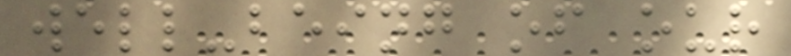well-being of our
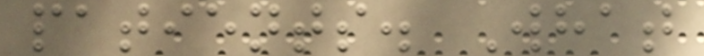patients. What
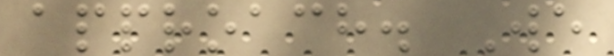approach. We
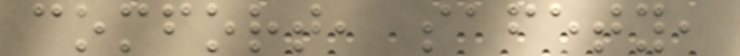comfort, safety,
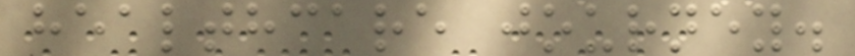healthcare journey.
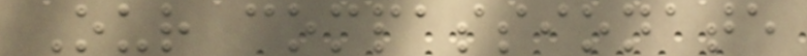Our compassionate
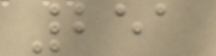251
